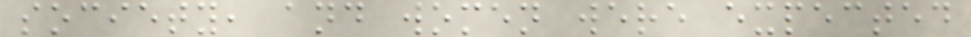society, and women were expected
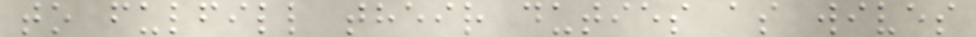to fulfill their duties as wives
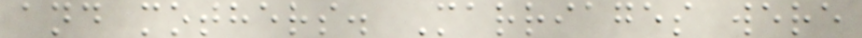and mothers. Marriages were
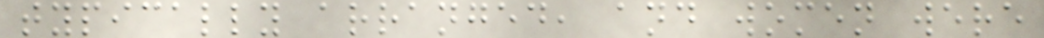typically arranged, and women were
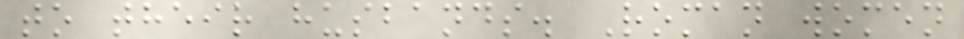to their husbands. Roman women
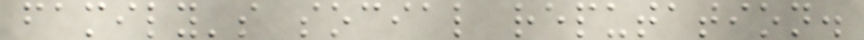family's social reputation.
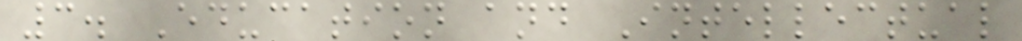3. Education and Intellectual
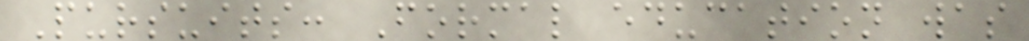Pursuits: Formal education was
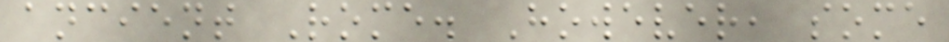ancient Rome. However, some
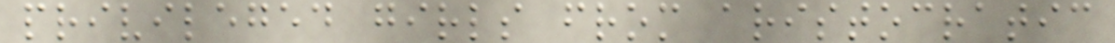privileged girls from aristocratic
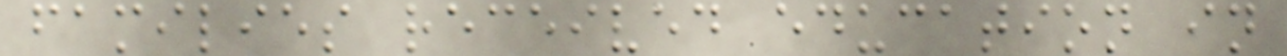families received education in
